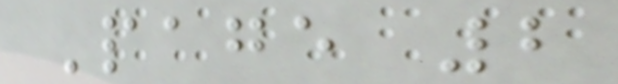Page 2
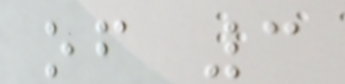of 3
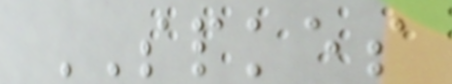SPKES
